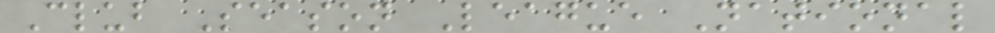Club Season League National
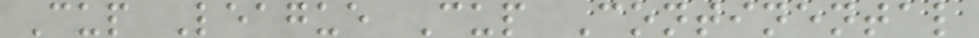Cup League Cup Continental
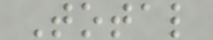Total
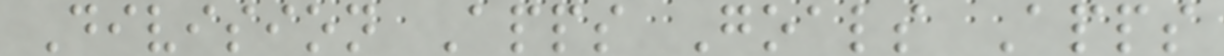Division Apps Goals Apps
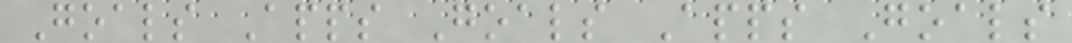Goals Apps Goals Apps Goals
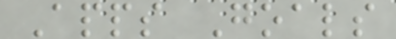Apps Goals
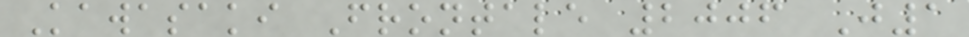Kawasaki Frontale 2006 J1
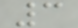3
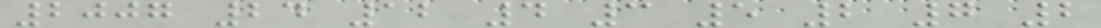2007 24 12 4 3 5 2 7 2
